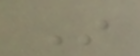In
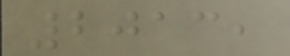2013,
